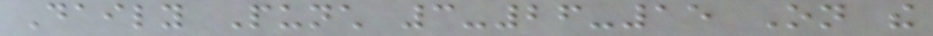Daily Punch 3-26-15 On the
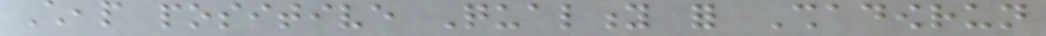Cheap positive Quality for Shadowrun
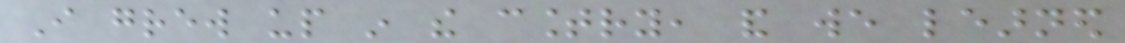I grew up in the country, and we learned
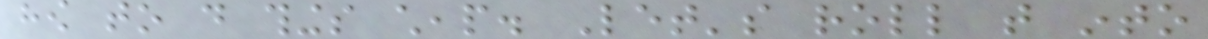how to do things cheap. Let's roll that into
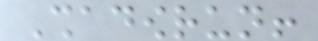Shadowrun!
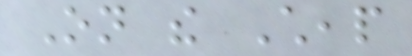On the Cheap
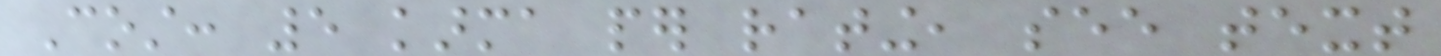Cost: 5 karma per rating, see text
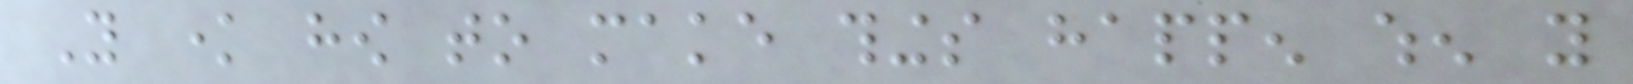You know how to make things happen when you
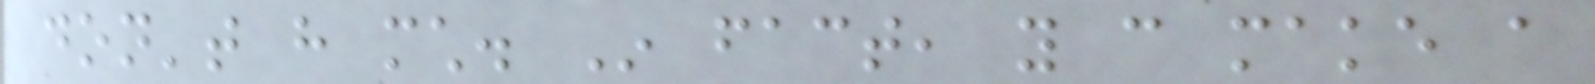don't have much. In fact, you can make a
